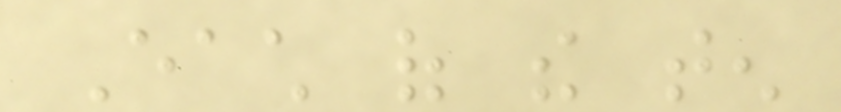Each of the ten
